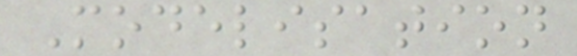Modelisation
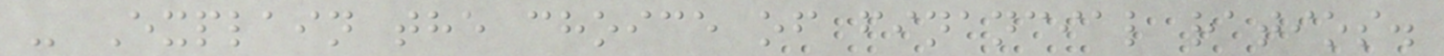- Explain the choice of financial ratios.
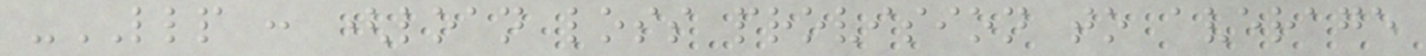-LLP : (loan loss provision to average
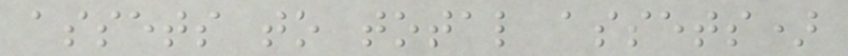assets to total assets)
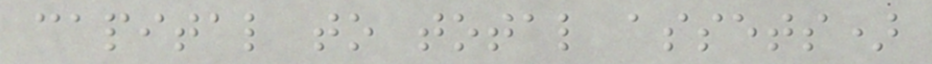capital to total assets)
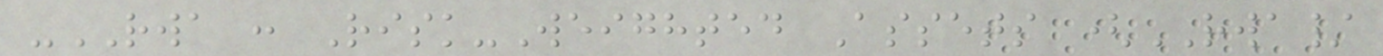-RWA : Risk-Weighted Assets (RWA/
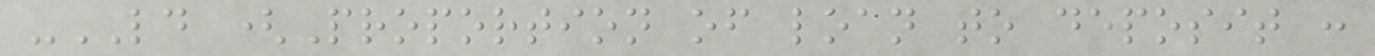-LD (Proportion of loan to deposit :
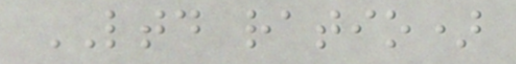LTD ratio)
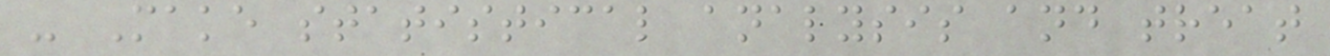- Make statistical analysis and treat
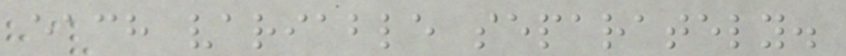each variable separately.
